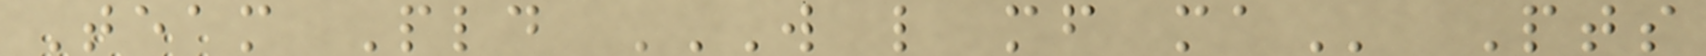Team Pld W L MF MA Pts
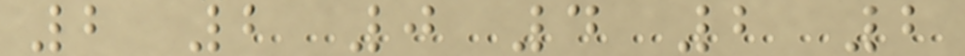2 2 0 4 2 2
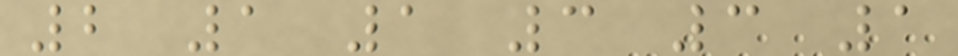2 1 1 3 3 1
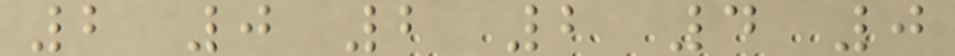2 0 2 2 4 0
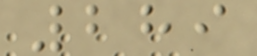289
